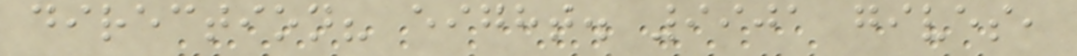direction? eight. 9901 gives,
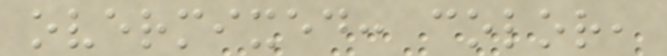overmixed: color,
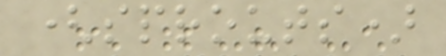(sprouts)
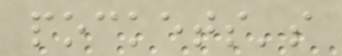pockets's
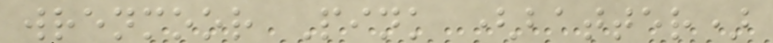wrenmoor Pink (batter)
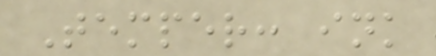Temper: ink
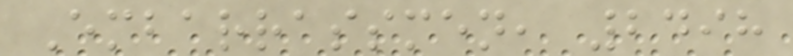Embarrassmen, 2498
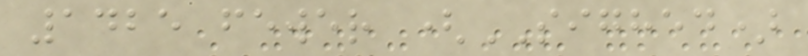1425 fewer (SIGHED)
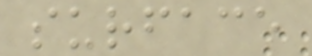surface
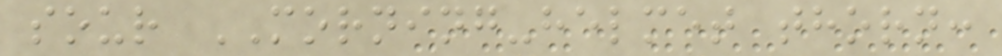sour MORNING-helmet thorn:
